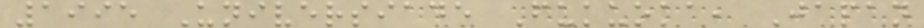1995 Universiade Fukuoka, Japan
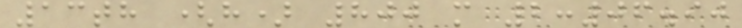13th (h) 800 m 2:06.90
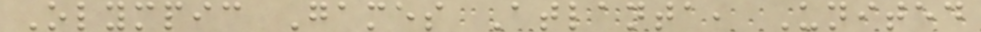Olympic Games Atlanta, United
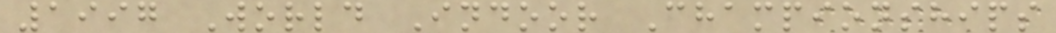1997 World Indoor Championships
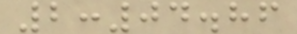2:04.86
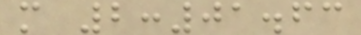m 2:01.63
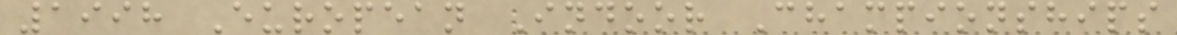1998 European Indoor Championships
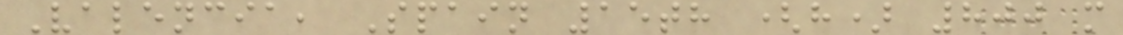Valencia, Spain 15th (h) 800 m
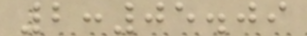2:05.09
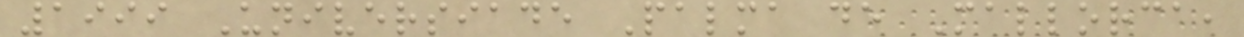1999 Universiade Palma de Mallorca,
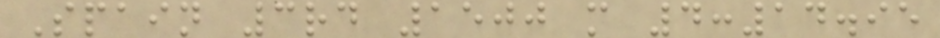Spain 3rd 1500 m 4:14.95
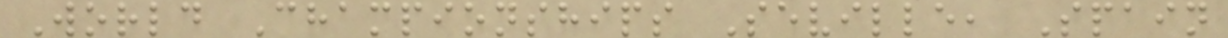World Championships Seville, Spain
